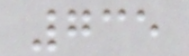735
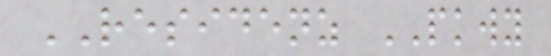RESIDENZ PKWY
